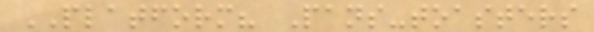PLATFORM? Pans-toasters
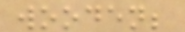wooden;
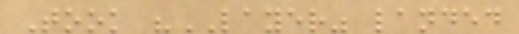Took "LAYER" landed
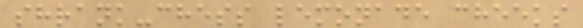shrank-chess lemonade cheeks
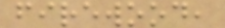firewood,
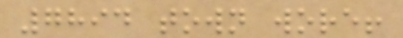7894 town wore!
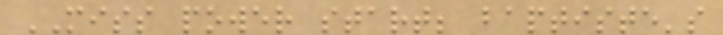MISS power start; baptiste's
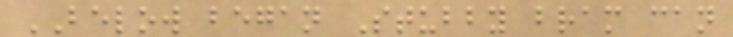BELOW began Stubby bram can
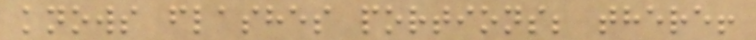knows flashes portions; there!
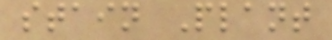stain Plant
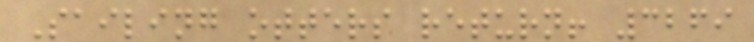Sailing otters return! 3269
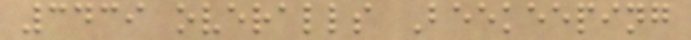3439 overalls Beekeeping
